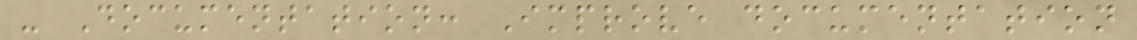- Documentation: Improve documentation
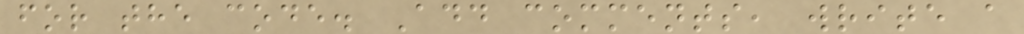for the code. Add comments, write a
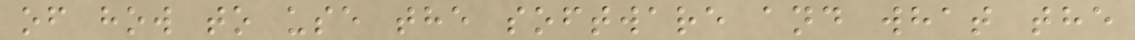of how to use the software and what the
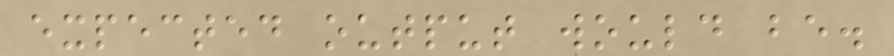expected output would be.
